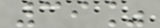39%
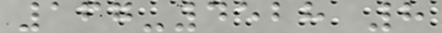167-4528 8
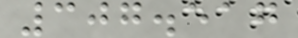307.517
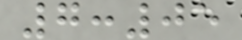7:05
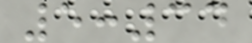5:34
